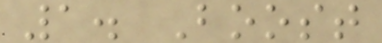1. Boost
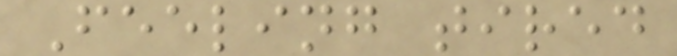Feeling tired
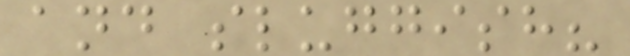and sluggish?
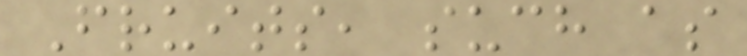Fruits, such as
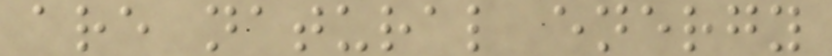are natural energy
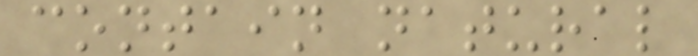contain natural
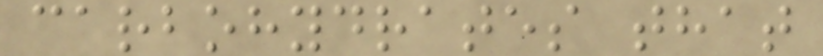carbohydrates that
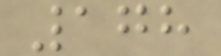178
